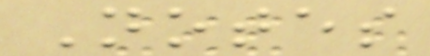Notes
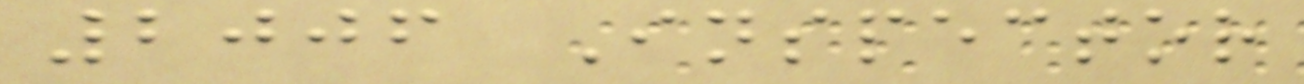2006 Inspector
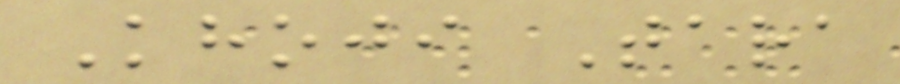Khoji Tara
